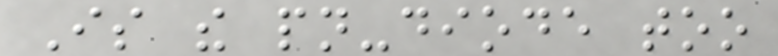Is the pn-diode too
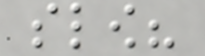slow?
